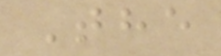The
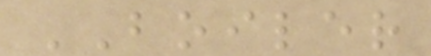BOILER
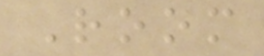Room
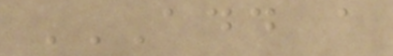ADD A
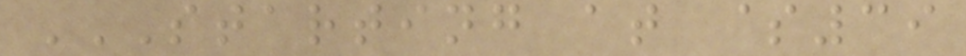STARTING AT $39
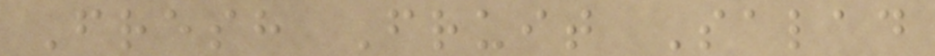Fresh Fruit Salad
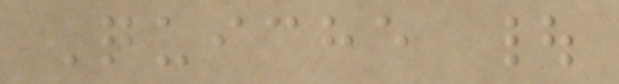Quiche |
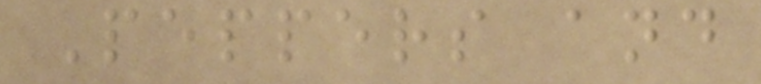Peppers and
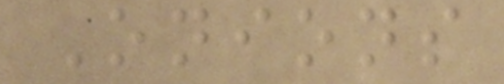Onions
